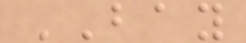BAY
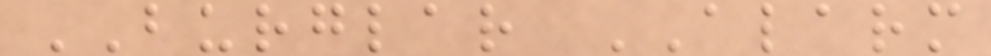BURGLAR ALARM
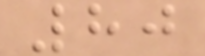80
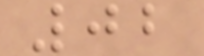02
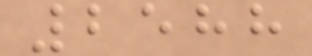2588
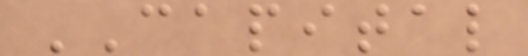CAPITAL
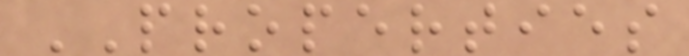PROPERTIES
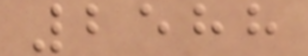2588
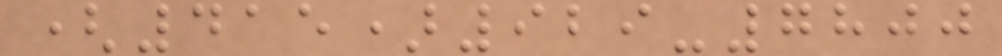(415)929-7800
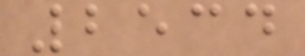2534
